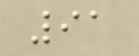91
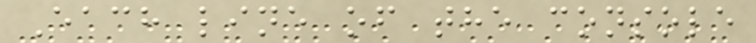Each line of the console
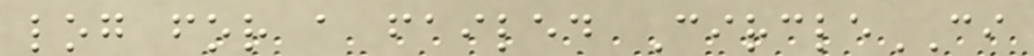log for a failed CircleCI
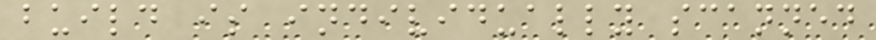build is individually scanned
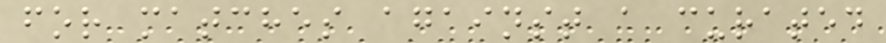for matches against a curated
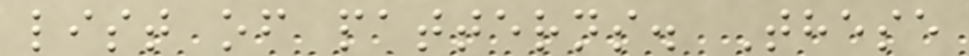list of patterns. These
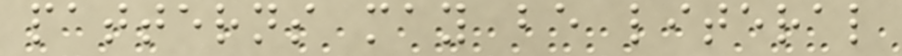patterns may be literal
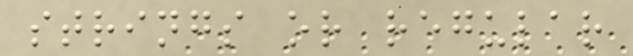strings or regular
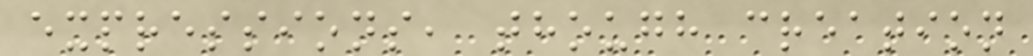expressions, though creation
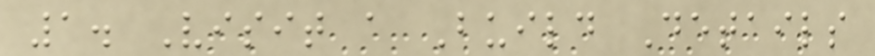1. Visit a Build Details
